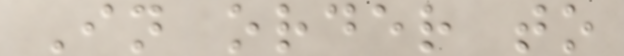In order to
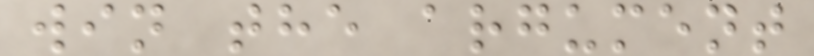win the argument
